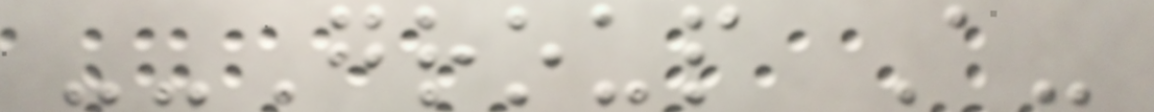--Group A-
